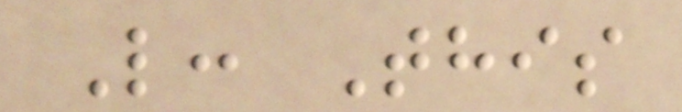L: This
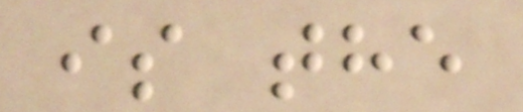is the
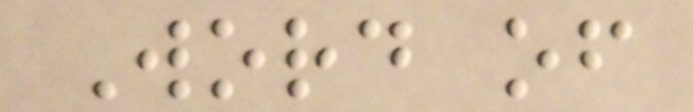Word of
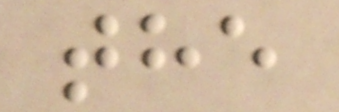the
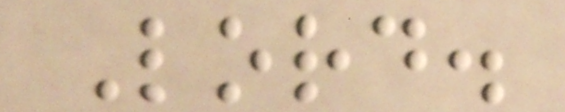Lord.
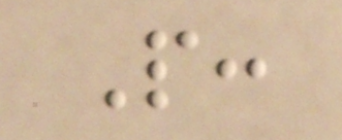P:
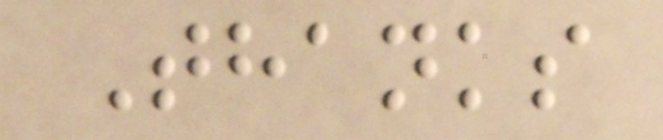Thanks
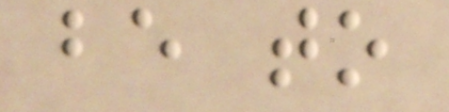be to
